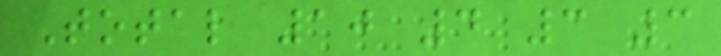Total 10 4 3 3
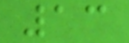13
